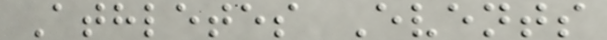Athletes Events
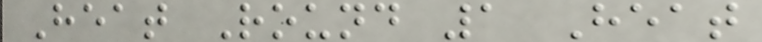Heat Round 1 Heat
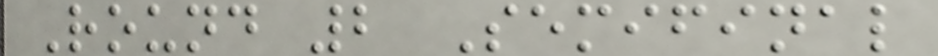Round 2 Semifinal
